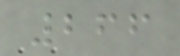266
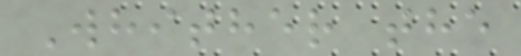Whither the
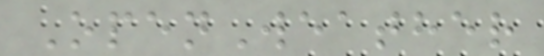OpenWeather
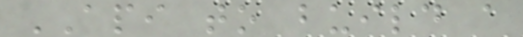API to build a
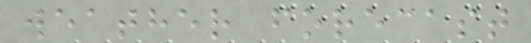weather forecast
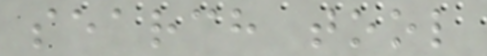search tool
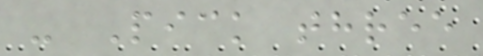- Pick three
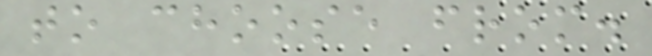to choose from.
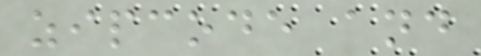zipcode and
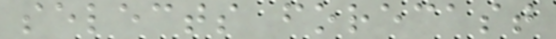selects forecast
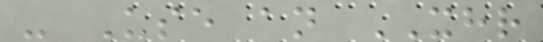- Use an XHR
